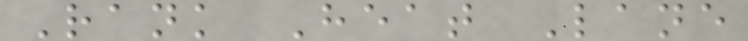Rank Heat Lane
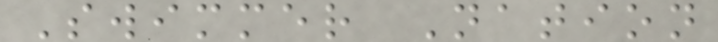Swimmer Nation
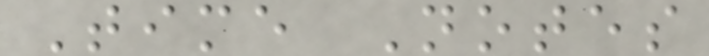Time Notes
